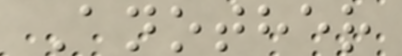Another
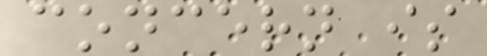concern is
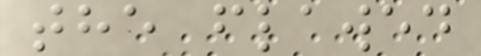the flawed
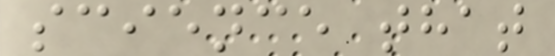science that
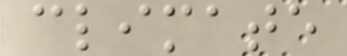climate
